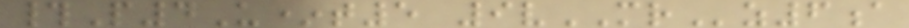#P4U*t5 9vMRz6a
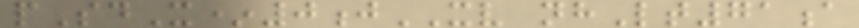pSdX*0jXV nhLt71a
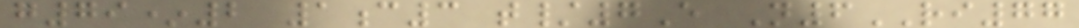g79*2 1c3 t/7E N6RI77
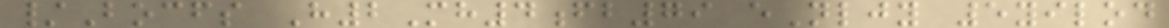/Bocfs H2Mh4fb79 eNljy 5yilod
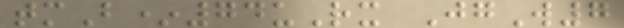tmB*74uRx JgW7
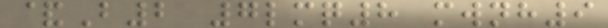&B2 7lmq8 mwnh9
